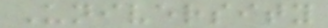University
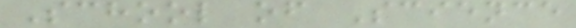School of Science
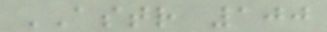ASTR 100
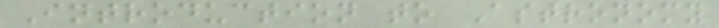Introduction to Astronomy
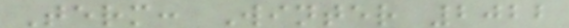Term: Winter 2022
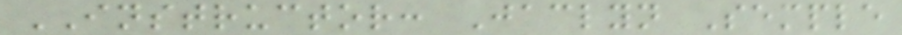INSTRUCTOR: Jaclyn Semple
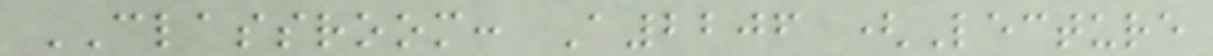CLASSROOM: A2206 (Lecture
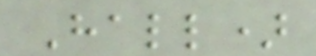Hall)
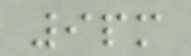9pm
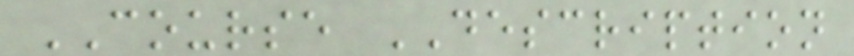COURSE DESCRIPTION
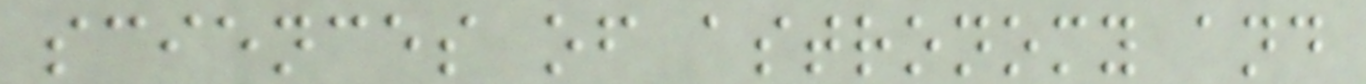sciences of astronomy and
